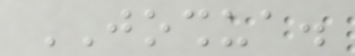JOSHUA.
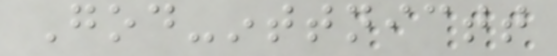God-inttnictt
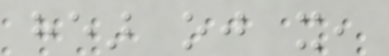hear oj it,
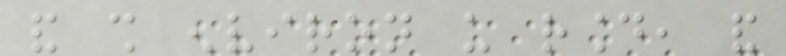and shall environ us round, and
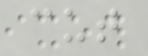cut
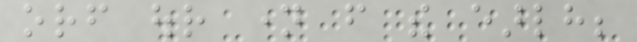orf our name from the earlh;
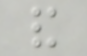and
